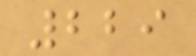229
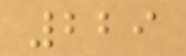229
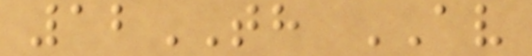12TH AV
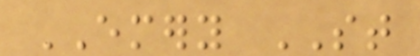EMERY ST
